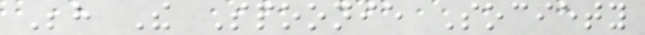Behind The Spoonie Society
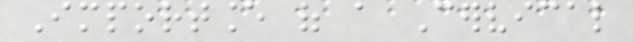Importance of a Cervical
